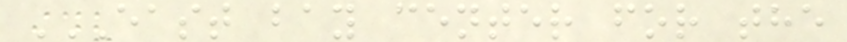EAST BAY CENTER FOR THE
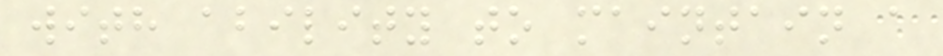with ability to maintain a
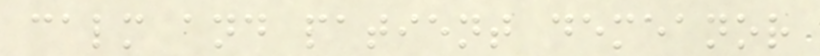calm and patient demeanor
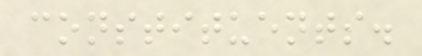constituents.
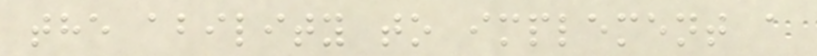the ability to implement a
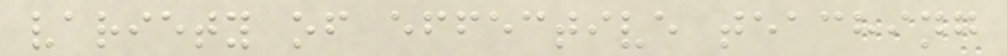variety of effective teaching
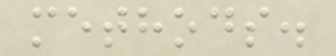methods.
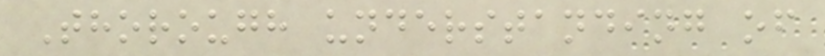Thorough understanding of
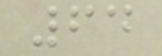64
